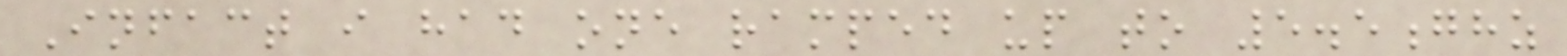Infact i had one ramped up to 5.5ghz
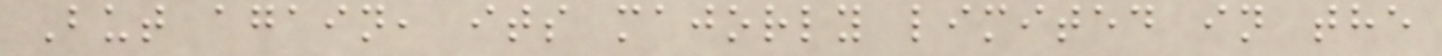But again, its majorly limited in the
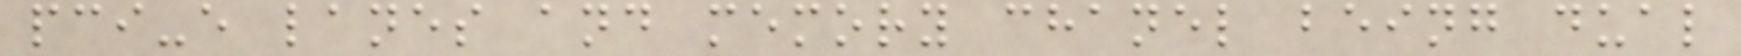pci-e lanes and memory chanel being dual
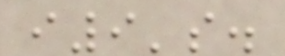i9's.
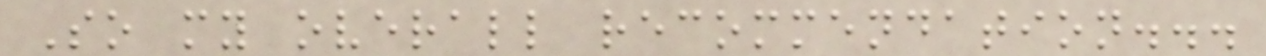So my overall recommendation...
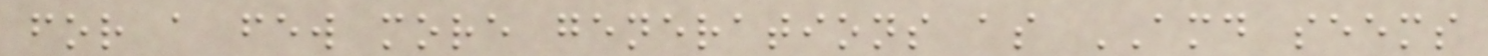for a few more generations as AMD seems
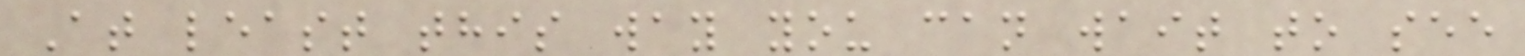At least this way you can wait to see
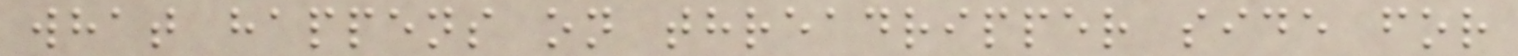what happens on threadripper side for
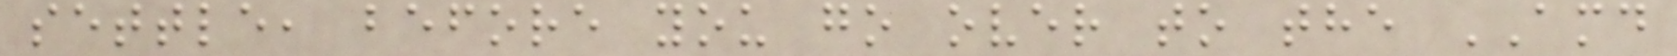settle, before you go over to the AMD
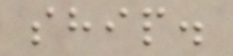ship.
